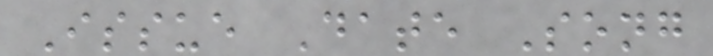Issue Date Song
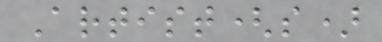Artist(s)
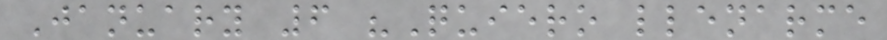January 6 "Quiero llenarme
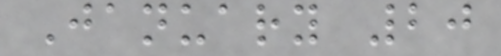January 20
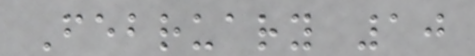February 10
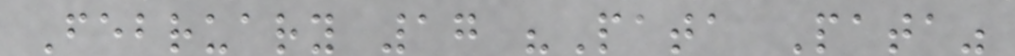February 17 "Pata Pata"
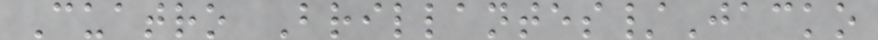Cuatro Brillantes/Jacko
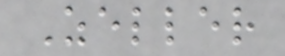Zeller
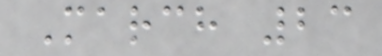March 23
